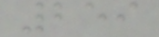259
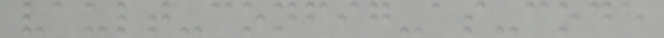vault-config-as-code
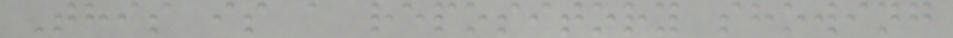This is a repository showing
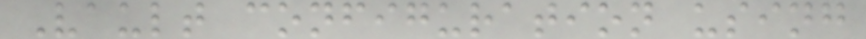Vault configuration using
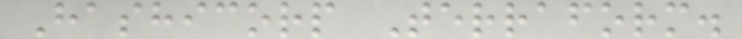Hashicorp Terraform.
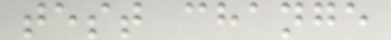test change
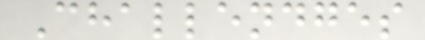Challendges
